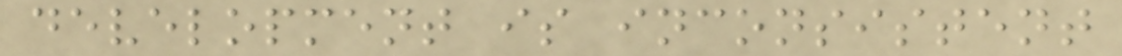development is inconsistent
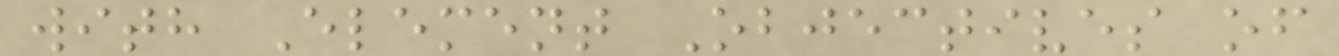with Element Objectives of
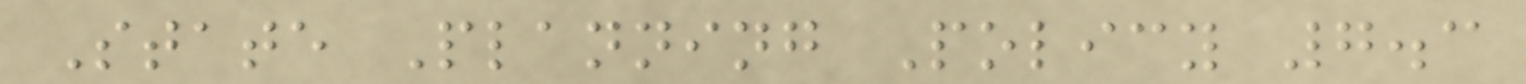State Planning Policy 7.3
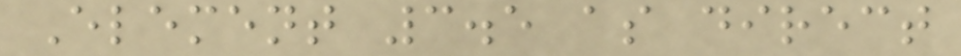Element 3.5 as direct
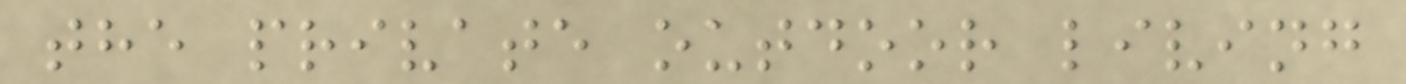the private outdoor living
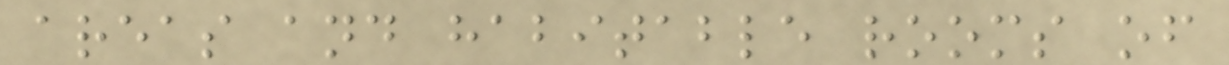areas and habitable rooms of
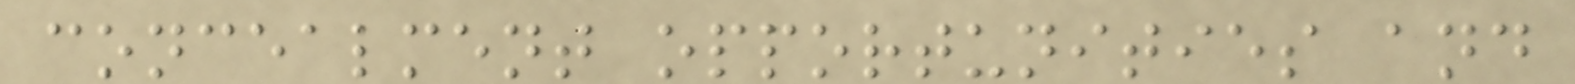concealment opportunities and
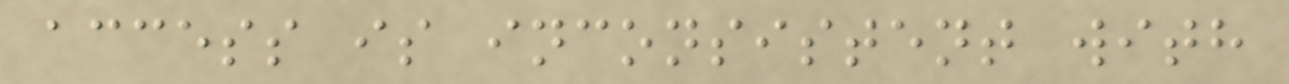access is inconsistent with
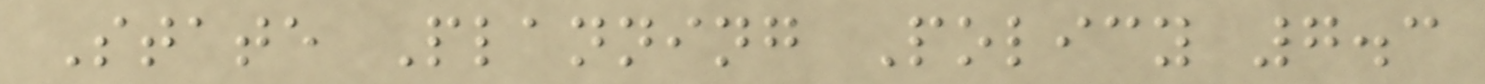State Planning Policy 7.3
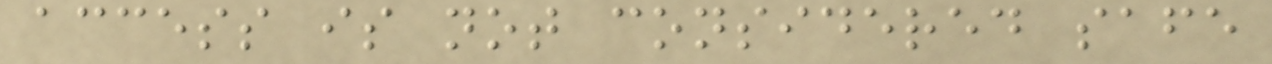access is not considered safe
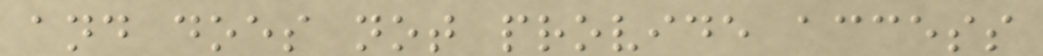and does not provide access
